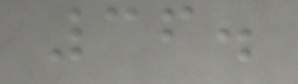36.
